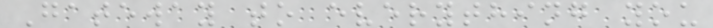Gateway to everything you
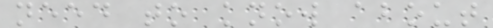need to know about
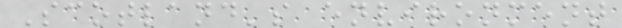Scotland's environment
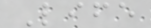Life
